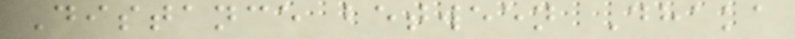Distance between Dhaka
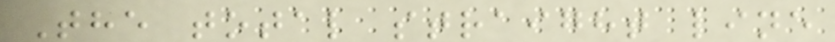The total straight line
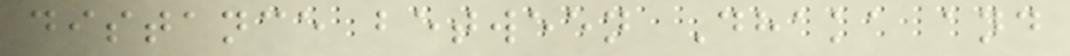distance between Dhaka and
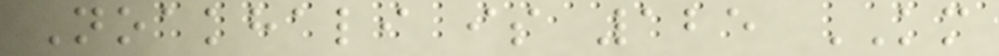Noakhali is 125 KM
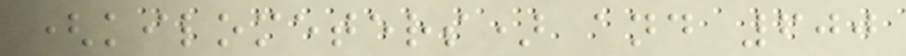(kilometers) and 600
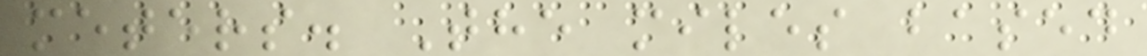meters. The miles based
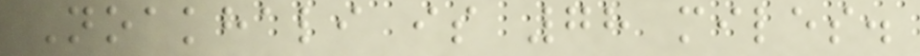Noakhali is 78 miles.
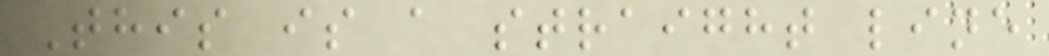This is a straight line
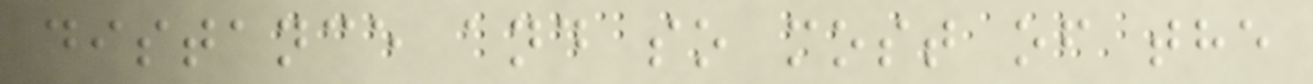distance and so most of the
